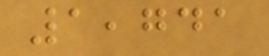1,741
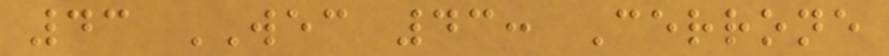43 WEC 43: Cerrone
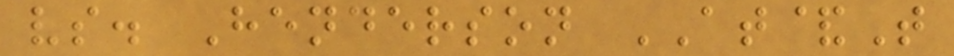vs. Henderson AT&T
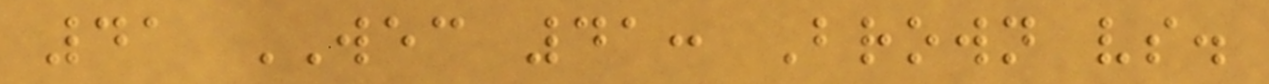41 WEC 41: Brown vs.
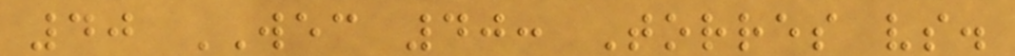40 WEC 40: Torres vs.
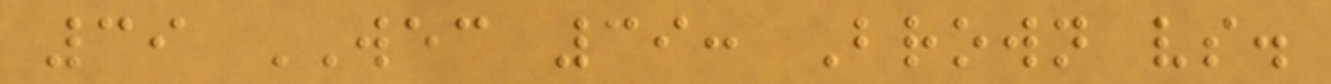39 WEC 39: Brown vs.
